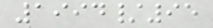1994/95
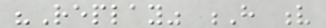"Replay" H v
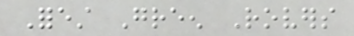Forest Green Rovers
